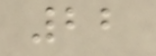22
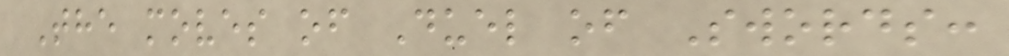The moves of Duel of Swords:
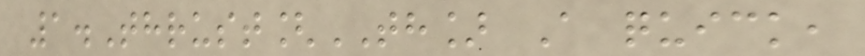1.Thrust[TH] A quick,
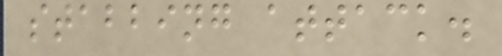stabbing attack.
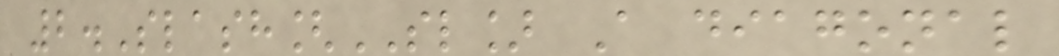2.Slash[SL] A diagonal
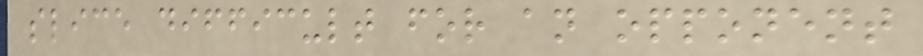slice difficult for an opponent
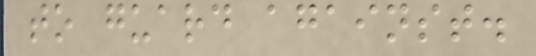to guard against.
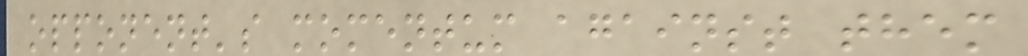opponent's momentum against them
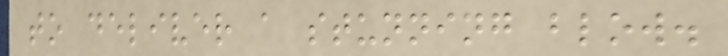to deliver a stunning blow.
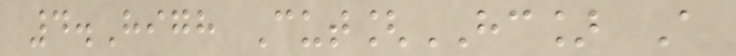4.High Cut[HC] A
